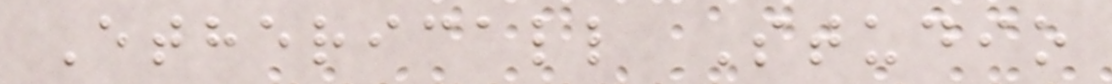Ethericall Studio
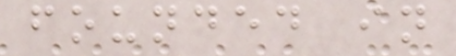founded in
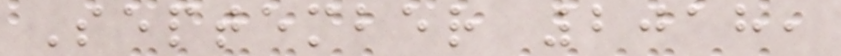September 2018,
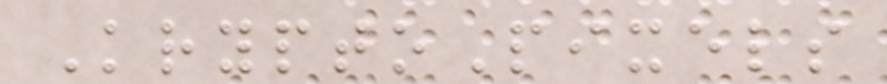KryptoPixels
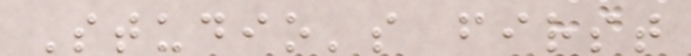Studio's first
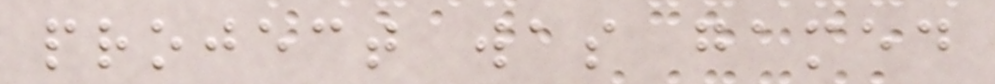project was gamed
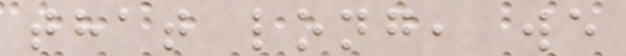that long, we
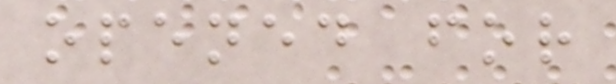opened for
